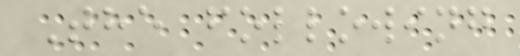The following
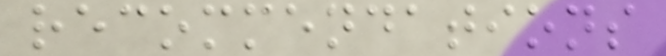recommendations
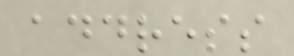address
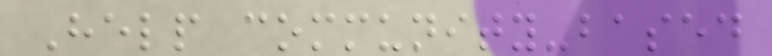Help community-based
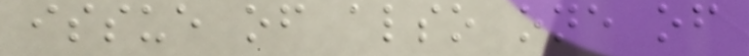issue of also one of
